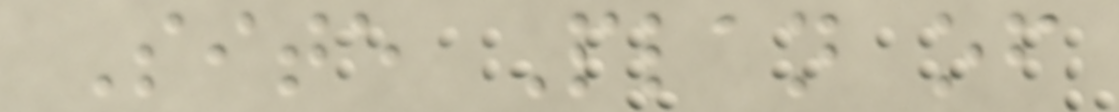Site Plan of
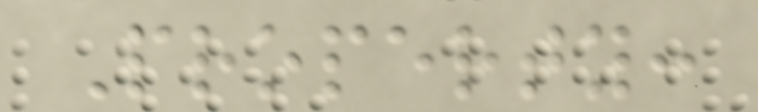Property:
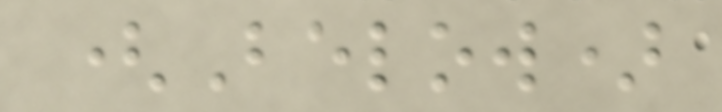(Below)
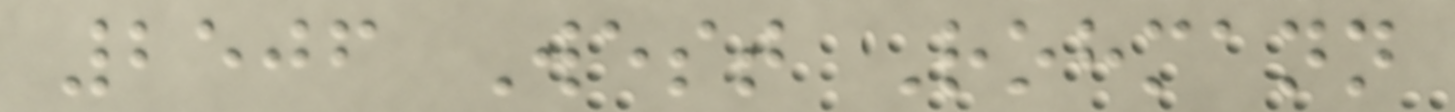2506 West Rohmann
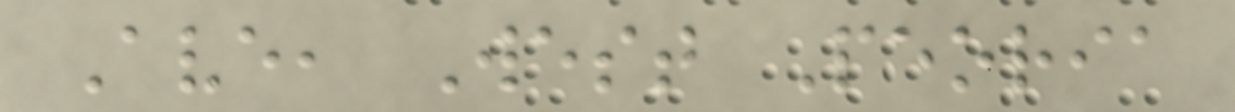Ave, West Peoria
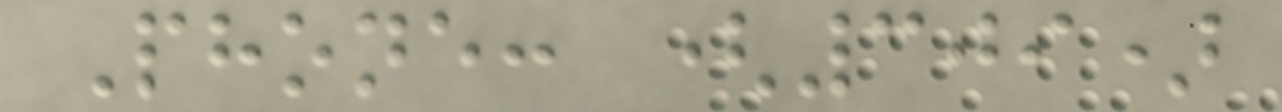Phone: (309)
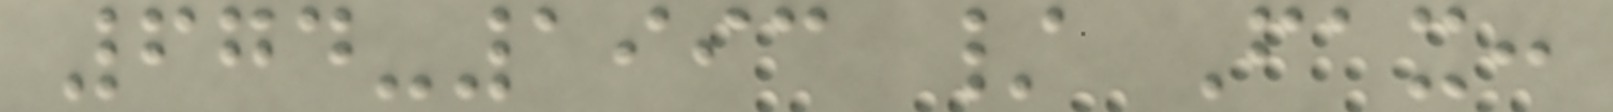674-1993 / Fax:
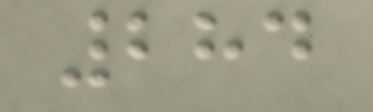284
